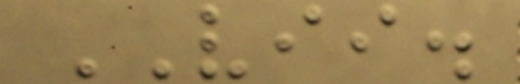VII.
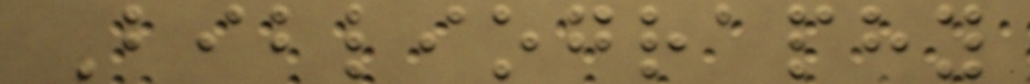Bibliography
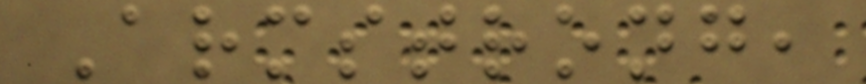Armstrong,
